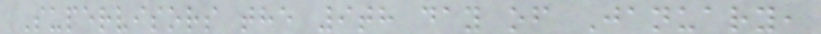Supervisors the 9th day of January,
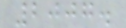2007.
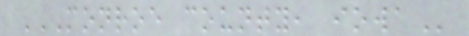MONROE COUNTY, IOWA
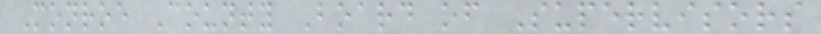Monroe County Board of Supervisors
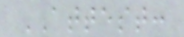ATTEST:
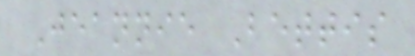Jeannie Bettis
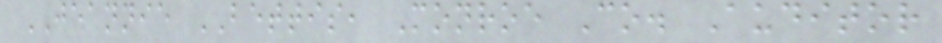JEANNIE BETTIS, Monroe Co. Auditor
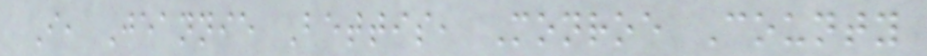I, Jeannie Bettis, Monroe County
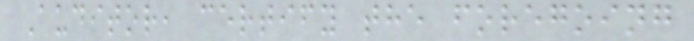Auditor, certify the foregoing
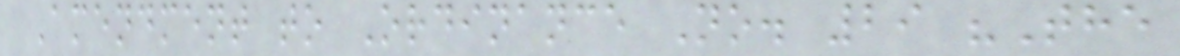Amendment to Ordinance No. 29 "The
